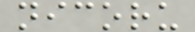nicoru
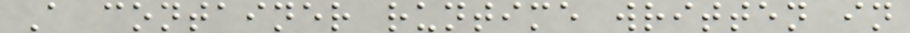A container runtime written in
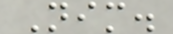Nim.
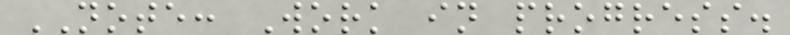NOTE: Work in progress.
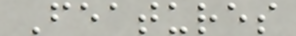Features
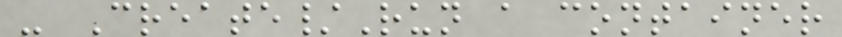- Create/Run a container
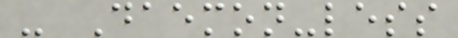- Daemon-less
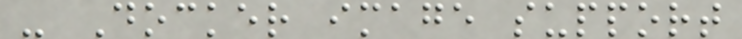- Docker image support
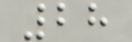28
